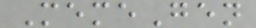MemeGen
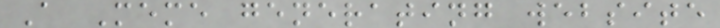A Meme generating website
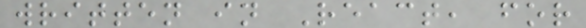written in React, for
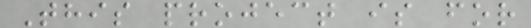This project is for
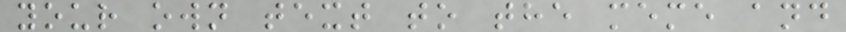your own text to the meme and
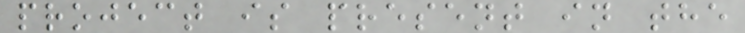project is present in the
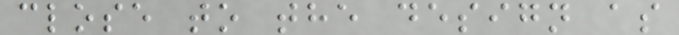close to the design as
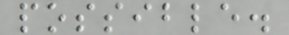possible.
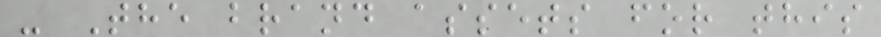- The brand assets for this
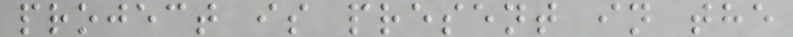project is present in the
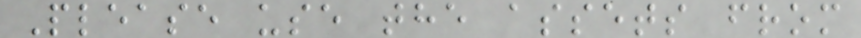Please use the assets from
